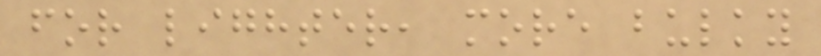for lighter, more bulky
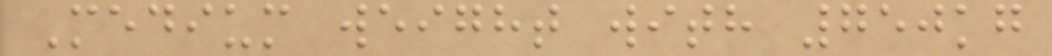Medium weight with 750kg
